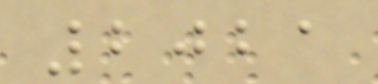2021
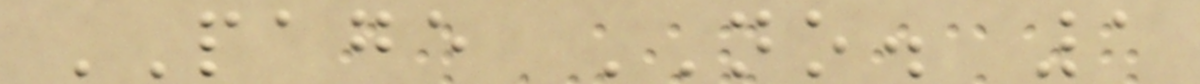PAGE NO. 1
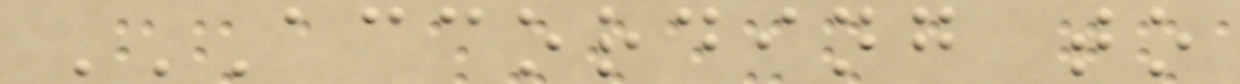ACCORDING TO
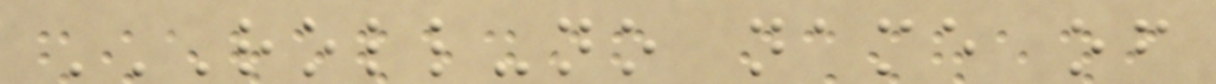ROLL-NO NAME OF
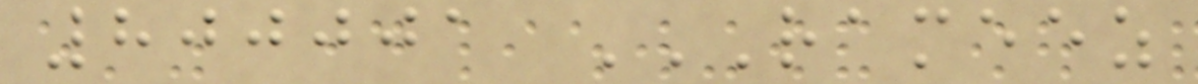800001 RAMEEZ
